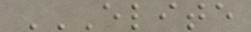ELITE
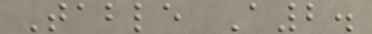Table A2.
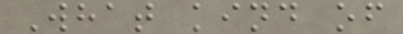What kind of
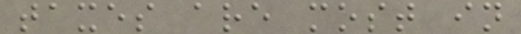taxes are most in
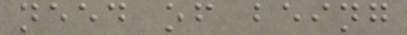need of being
